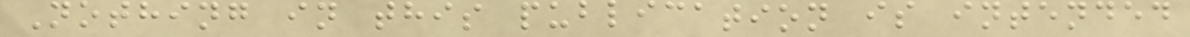Nothing in this publication is intended
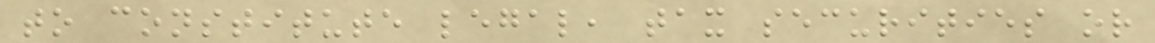to constitute legal, tax securities or
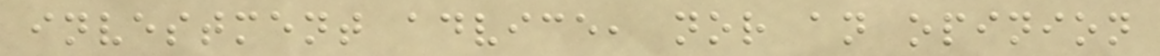investment advice, nor an opinion
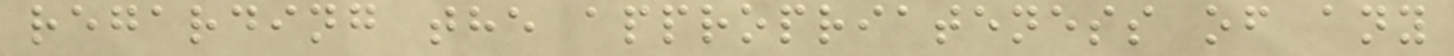regarding the appropriateness of any
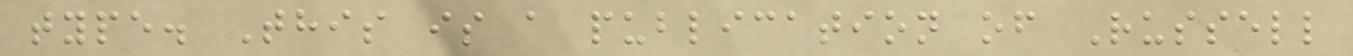type. This is a publication of Russell
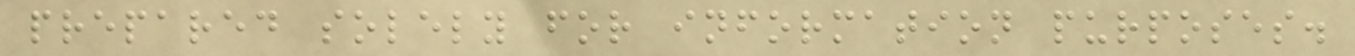prepared solely for information purposes.
